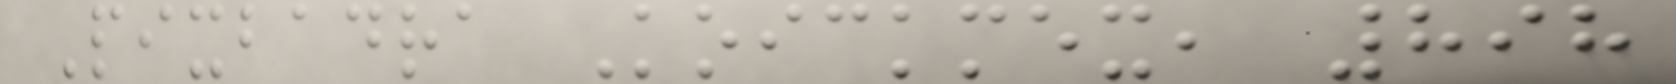Pixbadra Koickmex, 898
